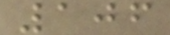106
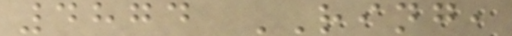4874 RING,
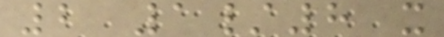2 1/8 x
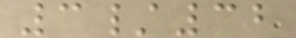3/32
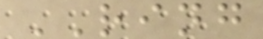RING
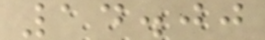14.00
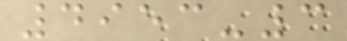4953-3
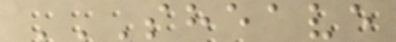SHEAVE
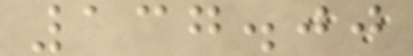137.00
